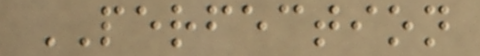PERFECTION
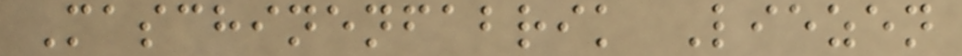Maschinenfabrik Liezen
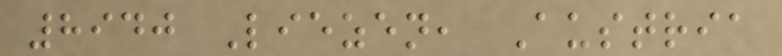8940 Liezen, Austria
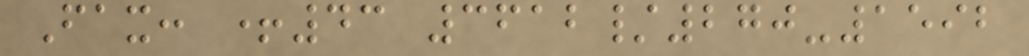Fax: +43 3612/270-1592
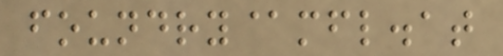foundry@mfl.at
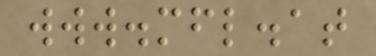www.mfl.at
